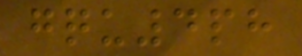gqu4ph
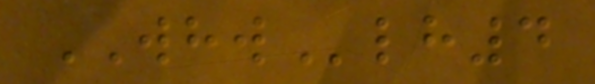WHWlh4
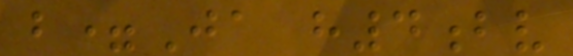b=Ja h4bv
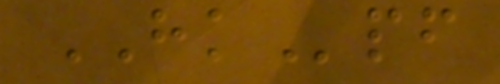HKpf
